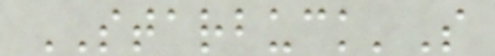STARBUCK'S
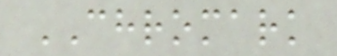CHROMARK
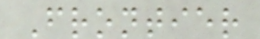Frontier
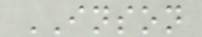INSON
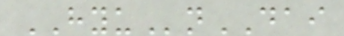HYUnDAI
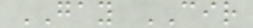GAY CIR
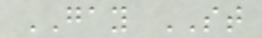GAY ST
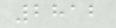2812
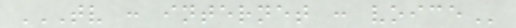TV : INTERNET : VOICE
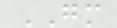GM
